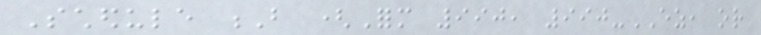Schedule B (Form 990, 990-EZ, or
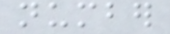number
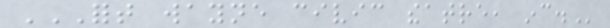FORT WAYNE CIVIC THEATRE, INC.
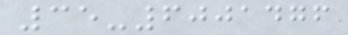35-6001476
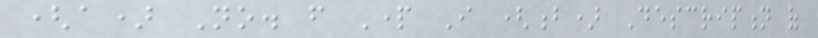(a) No. from Part I (b) Description of
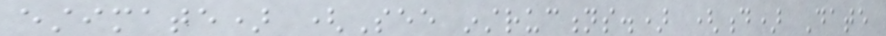estimate) (See instructions.) (d) Date
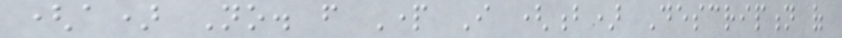(a) No. from Part I (b) Description of
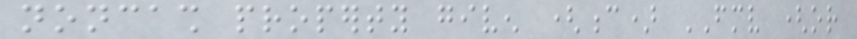noncash property given (c) FMV (or
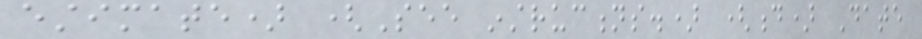estimate) (See instructions.) (d) Date
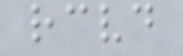received
